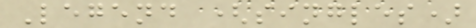Legend (singles)
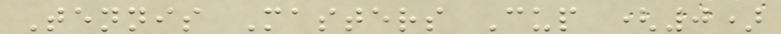Tennis Masters Cup (0)
